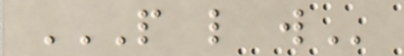P L W
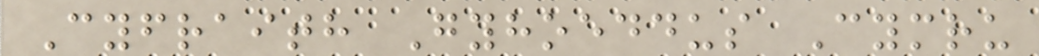Cyfraith Gyhoeddus Cymru
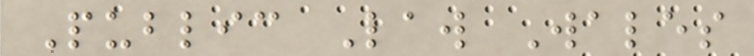Public Law Wales
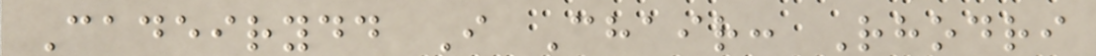Cadeirydd I Chair: Rhodri
